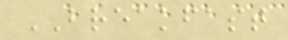BREAKFAST
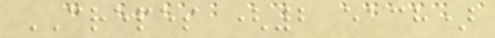CREPES (2 each)
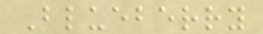Blueberry
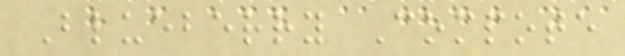Blueberry Compote
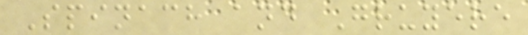Spinach and Gruyere
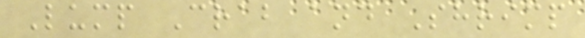Lump Crab and Shrimp
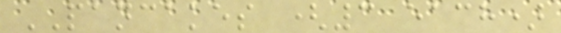PANCAKES (3 each)
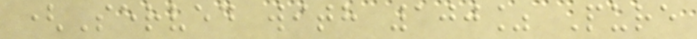(Served with 100% Pure
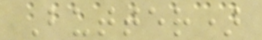Butter)
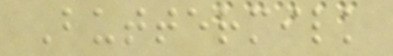Buttermilk
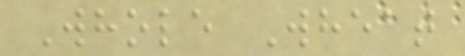Whole Wheat
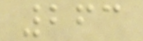263
